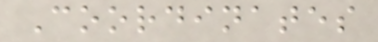Coordinates
